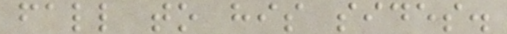fall to his sides.
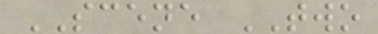SCENE TWO
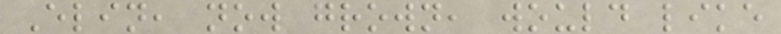Elin, now grown, would like
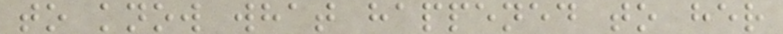to know what happened to her
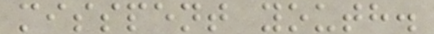misspent youth.
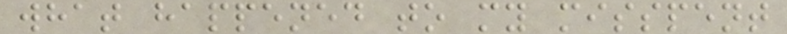what happened to my misspent
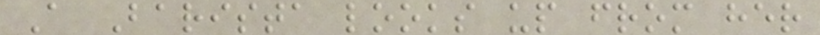A Barista looks up from her
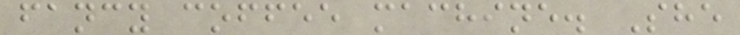fancy coffee machine. She
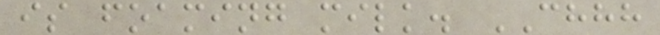is foaming milk. CHHH
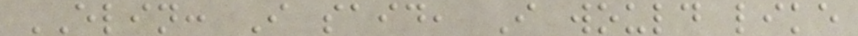ELIN: I said, I would like
